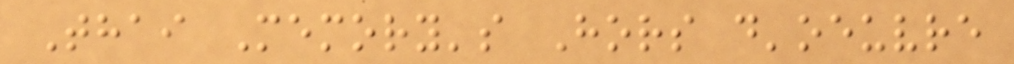Thai Memory's Hors d'oeuvre
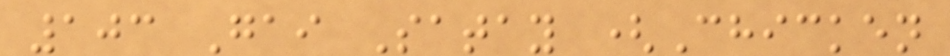103 Gai Satay (Chicken
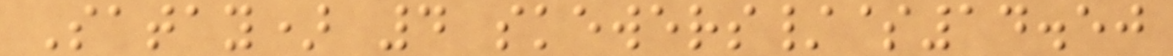Satay) 4 skewers/$14.50
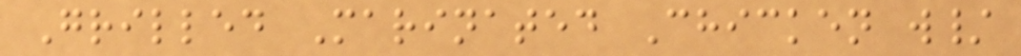Grilled Marinated Chicken w/
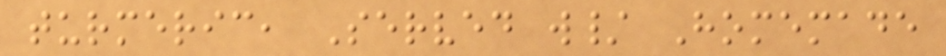turmeric, Served w/ Homemade
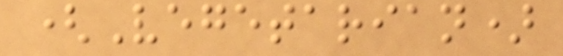(Vegetarian)
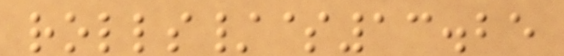rolls/$13.25
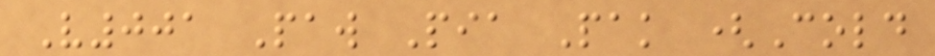V001 Paw Pia Pak (Cold
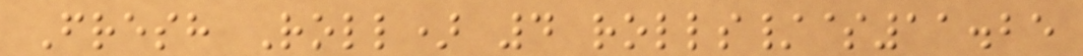Fresh Roll) 4 rolls/$11.25
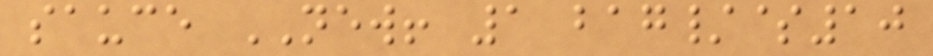sauce NEW! 1 bag/$10
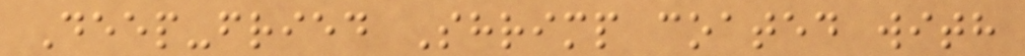Deep-fried Shrimp coated with
